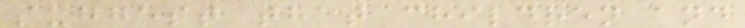suggest that children and
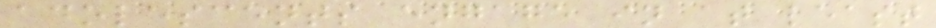adolescents engage in at least
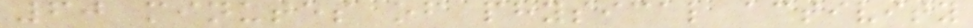60 minutes of physical activity
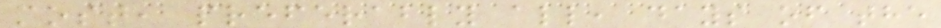most, preferably all, days of the
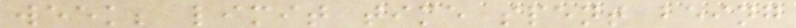week; limit time spent being
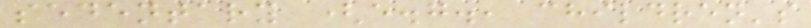sedentary (e.g., children's
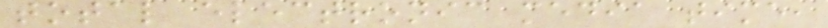total electronic media time,
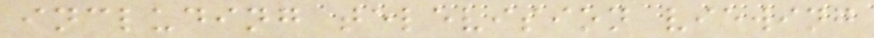including television viewing
